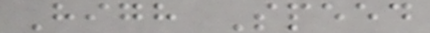High Speed
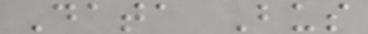Data Bus
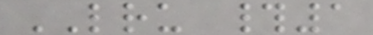LRU #1
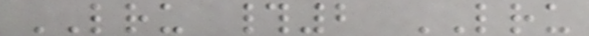LRU #2 LRU
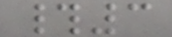#3
